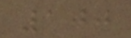100
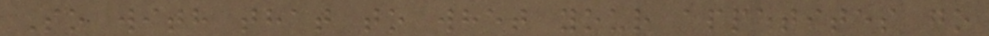So with that to whet your appetites go
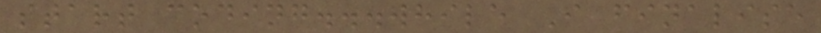start coding...while I finalise
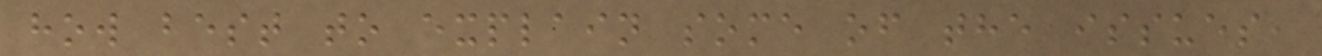how best to explain some of the issues,
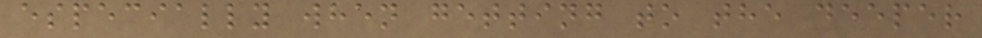especially when getting to the deeper
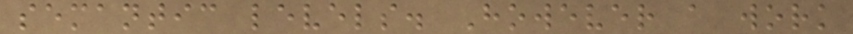semantic levels. However a work
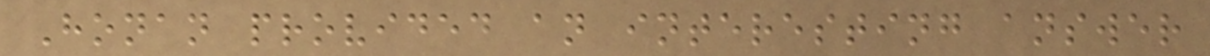Honan provided an interesting answer
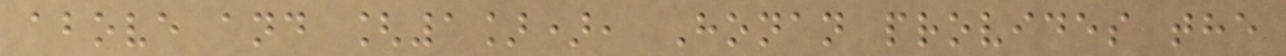above and [1]), Honan provides the
